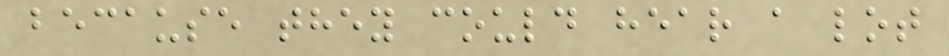because they could hear a lot
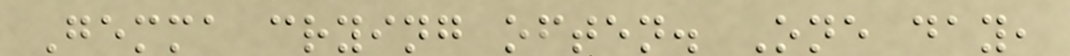Gemma crying often. One day,
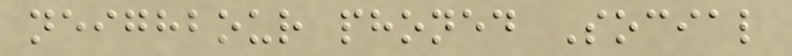neighbour phoned Social
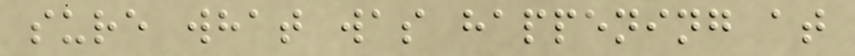sure what was happening at
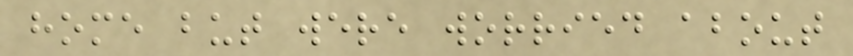home but were worried about
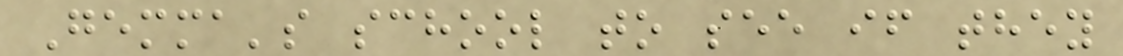Gemma's school to see if they
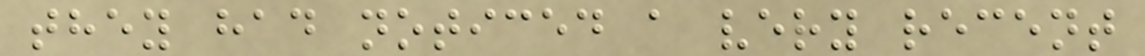they had noticed a very recent
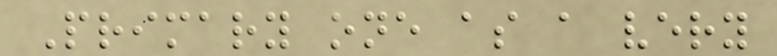Primary one as a very
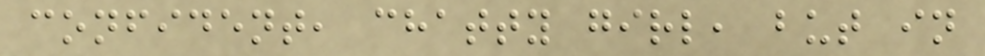confident, chatty girl, but in
